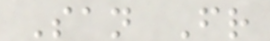San Fr
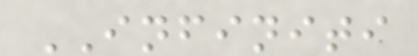INFINITI
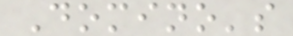Domino's
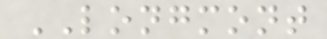LONGMONT
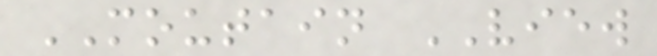MOUTAIN VIEW
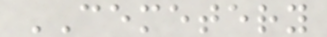CEMETERY
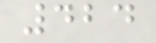424
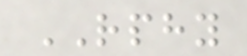RPHY
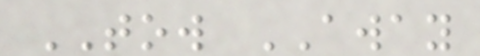TOW AWAY
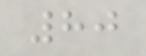80
